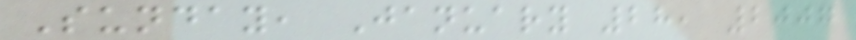Sunday, January 28, 2007
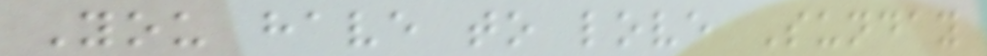You have to love Sunday
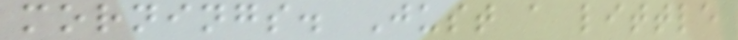mornings. Just a little
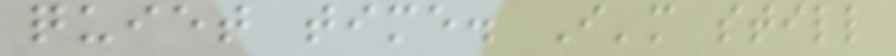quiet time. I'm still
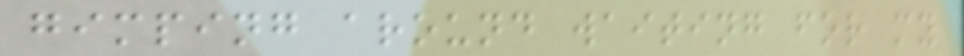gimping around waiting for my
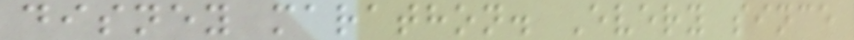disney marathon. Every since
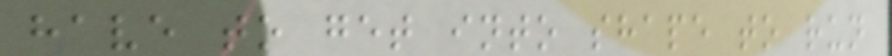have to get into shape to run
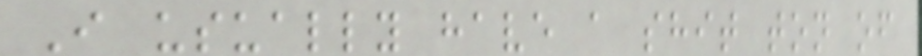I usually have a shit ton of
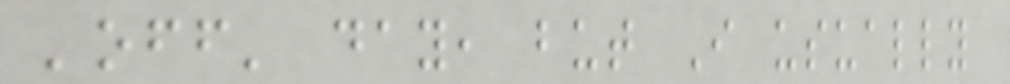'off' day, but I usually
